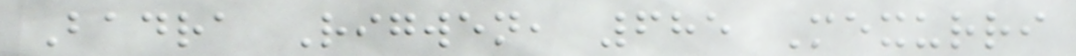Badra Rigwen, 685 Mexurri
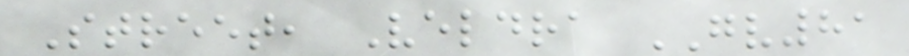Street, Veldra GV81
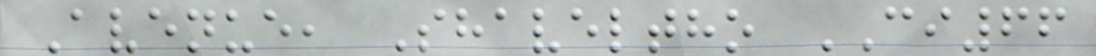Avenue, Shaveltho CI66
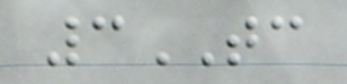3TC
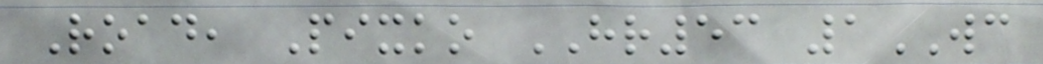Road, Pixko HR53 1WC
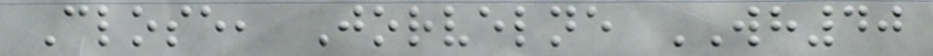Close, Jorvelne WH40
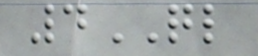4QL
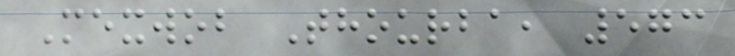Mexwob Thourba, 573
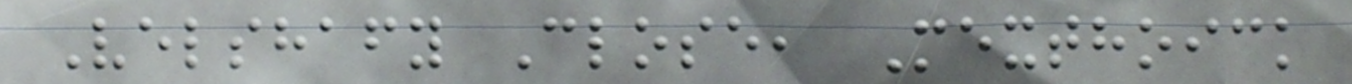Velshafy Close, Mexthoick
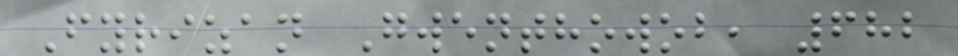Fyrizan Gwenthowob, 682
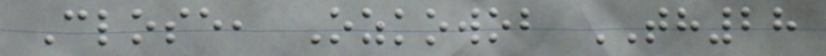Close, Ozkowob TH28
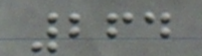264
